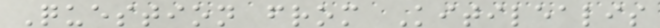Question from Kitilealis
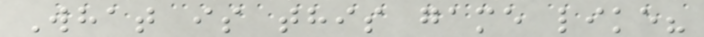What is this game like?
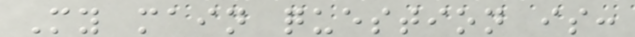My main question is:
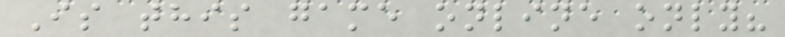Is this game online only?
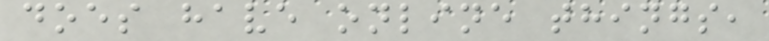does have online things,
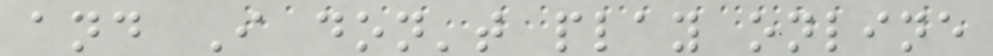and I don't play online
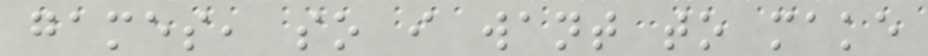games, so i want to make
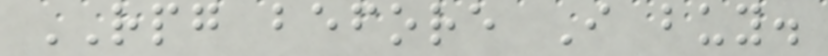RPG before I buy.
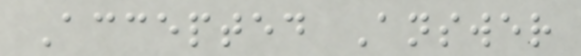Accepted Answer
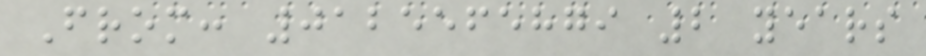From: 0125565879 2 years
